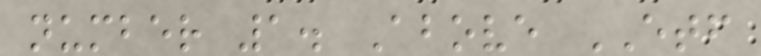number 1. Above ETF
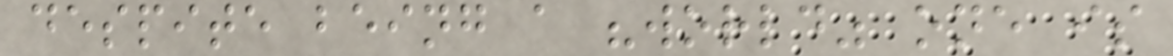despite being a "world" one is
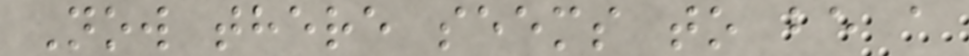Now there seems to be a
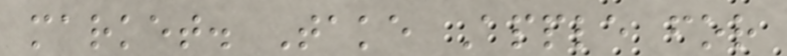market. Take Apple for
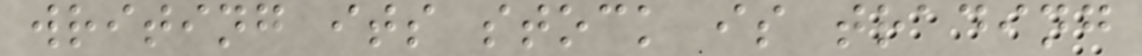writing its stock is trading
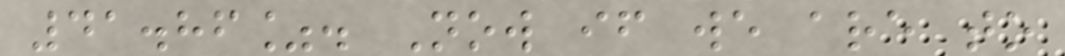41.86%. Now if we are to
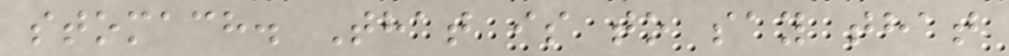stomach. That is to say that
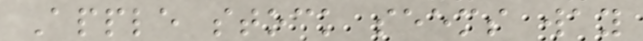Apple stock seems way
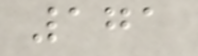171
